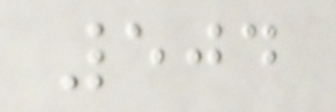504
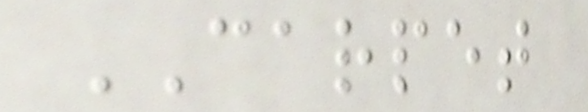CARPET
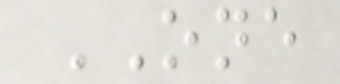ONE
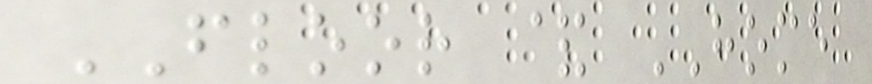FLOOR & HOME
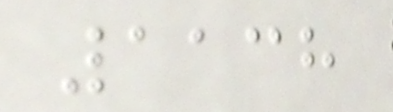1138
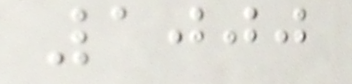1000
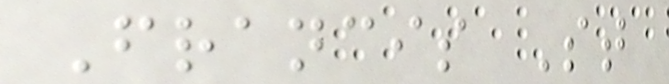Francis St
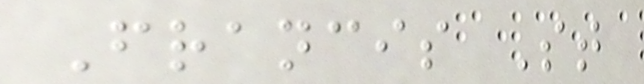Francis St
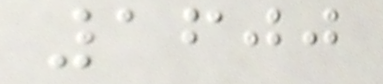1600
